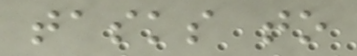tasks to
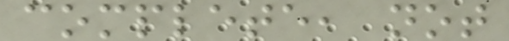complete, not
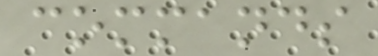commands
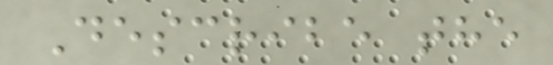Describe the
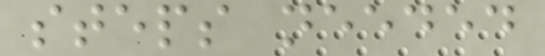steps needed
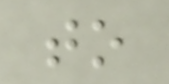to
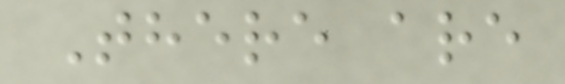There are
